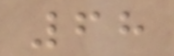68
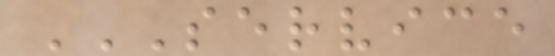SERVICE
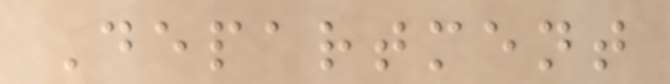Department
